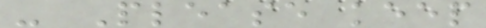- Please keep
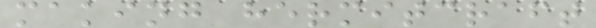making hermitcraft
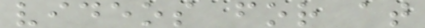videos for at
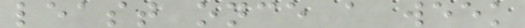least once a week
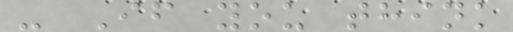- If you think
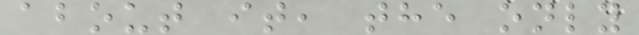about it, the only
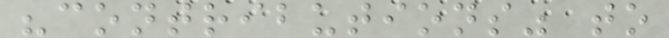"contributions" to
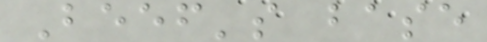Beef's base
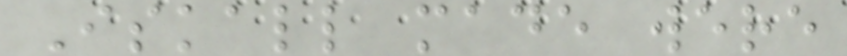Iskall made were
